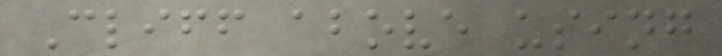Cliff above using
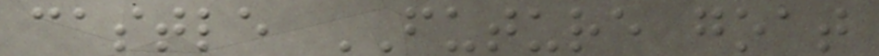castle FUTURE goat
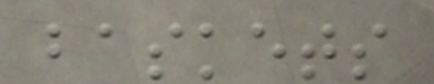baskets
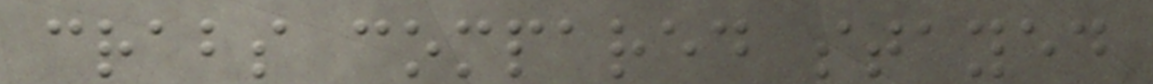crabs compared stayed
